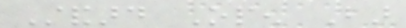Standard Open Bar
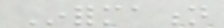Information
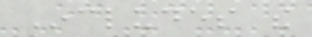Includes the
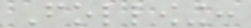Following:
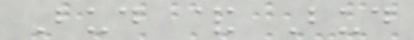Bud & Bud
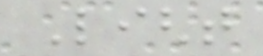Light
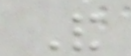And
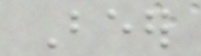Beer
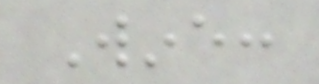Wine:
